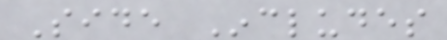Side Includes
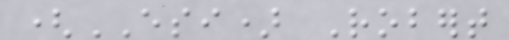(ESI) Robert
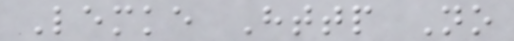Lemke Http No
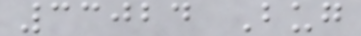33024 Bug
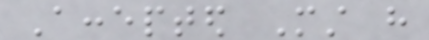Accepted Must have
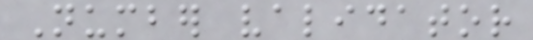Number validator
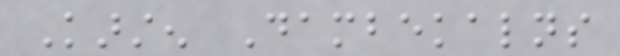Karsten Dambekalns
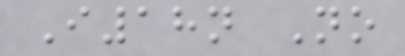I18n No
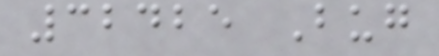32425 Bug
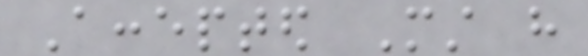Accepted Must have
